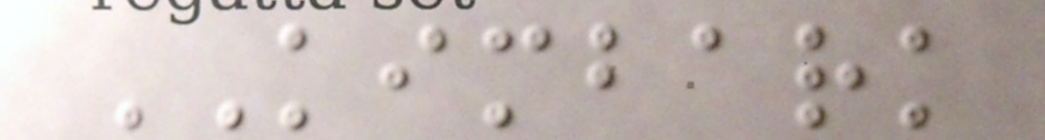KIMBARK
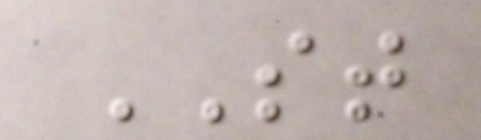ST
